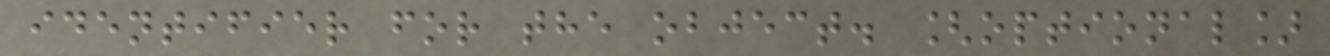identifier for the object. [optional]
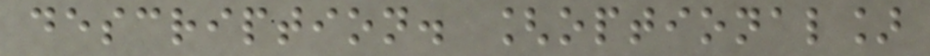description. [optional]
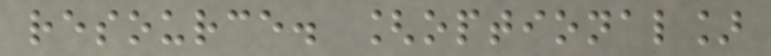resource. [optional]
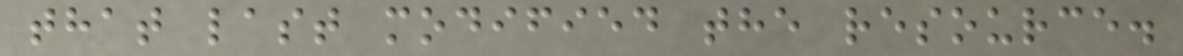that last modified the resource.
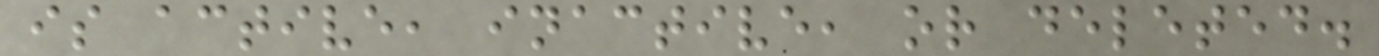is active, inactive, or deleted.
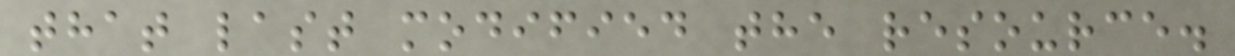that last modified the resource.
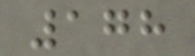178
